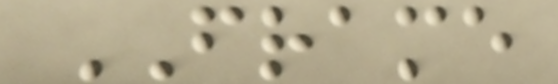FRAME
